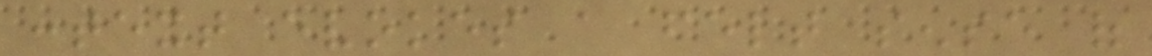context evokes a felt sense of
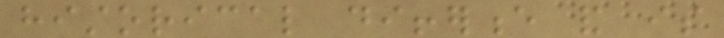historical difference and is
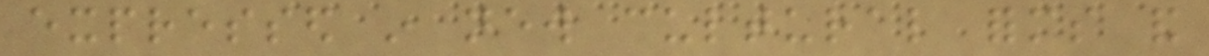expressed in new cultural forms and
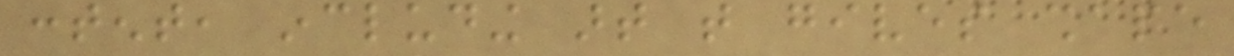content, including art that gives shape
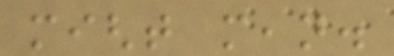might mean.
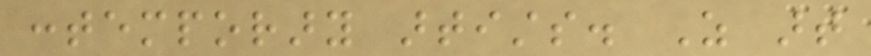contemporary artists. As art
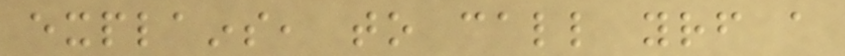explains, to call yourself a
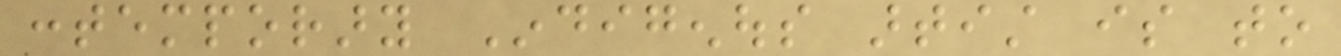contemporary Indigenous artist is to
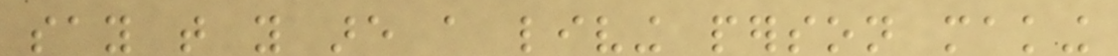say that you are a living person making
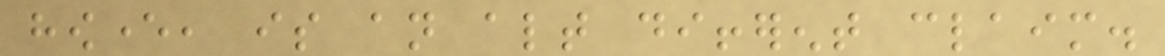however, is an altogether different claim.
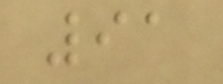91
